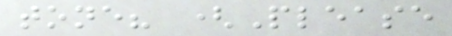tone? (Please
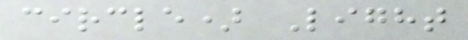circle) Light
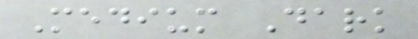Medium Dark
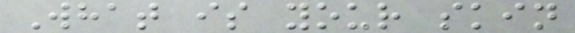What is your skin
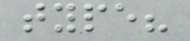type?
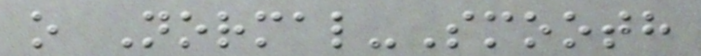o Normal-Smooth
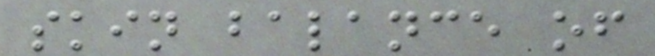skin balance of
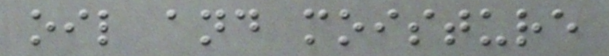oil and moisture
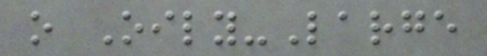o Oily-Large
